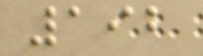192
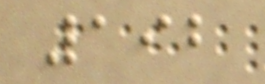192
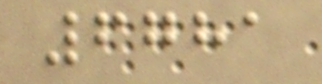6781
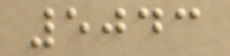5043
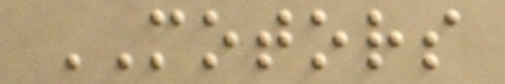MOTORS
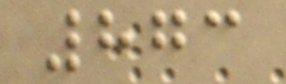873
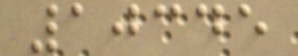10345
